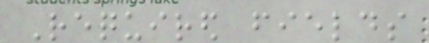Required fields
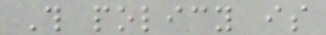This policy is
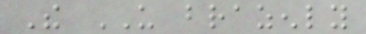The US brazenly
